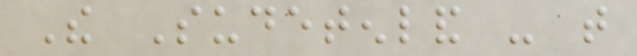The Sudetenland - that
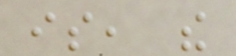is, the
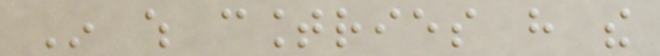In which countries have the
